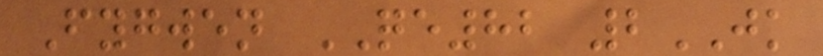Fygwen QE82 2JK
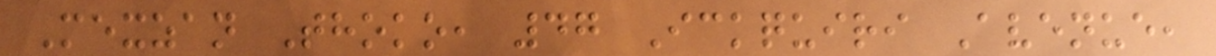Mexzan Thoko, 47 Ickquiri Avenue,
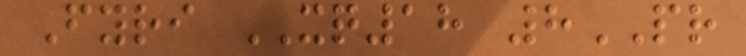Fyri XQ18 8PR
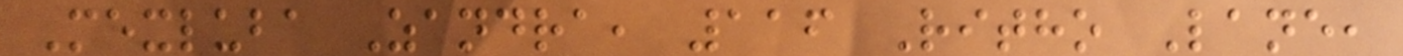Mexluba Zandra, 116 Ritho Lane,
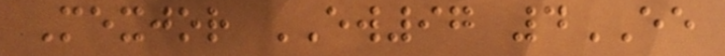Mexjor EW97 4EE
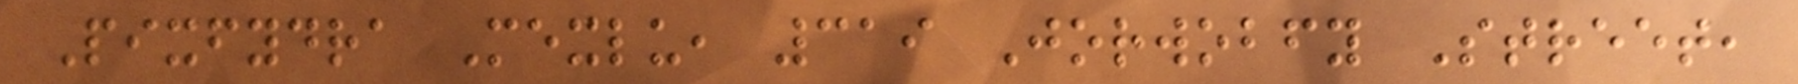Pixfydra Mexlu, 319 Jorwobfy Street,
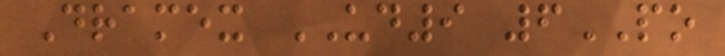Dramex UD9 6PO
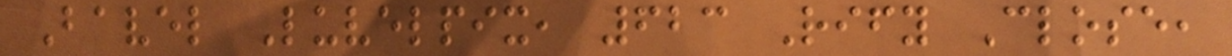Bavel Luvelpix, 623 Rify Close,
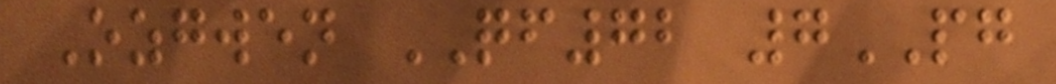Ozgwen QF72 7PG
